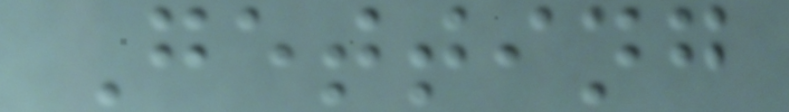Getting
